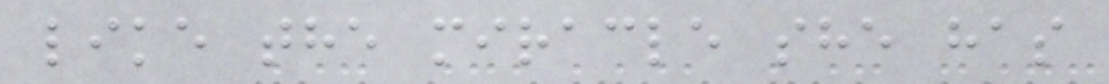like the miracle she has
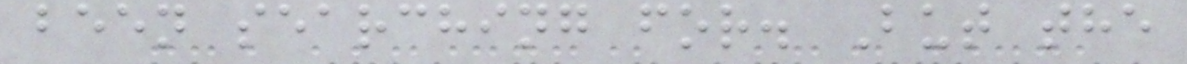been searching for. But the
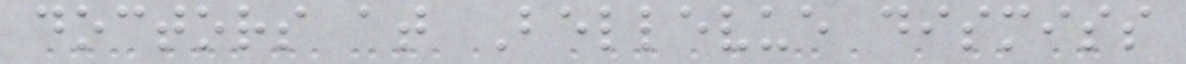doctors at Bellevue dismiss
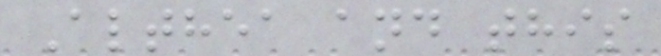Althea and this
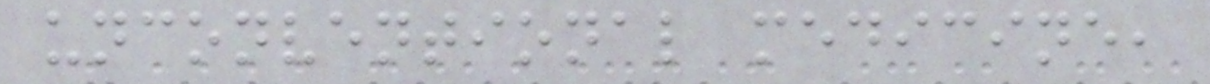unconventional medicine,
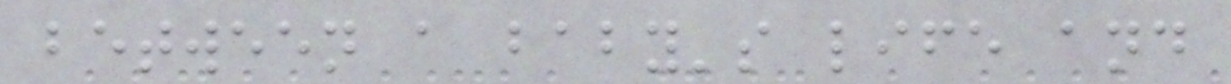between a baby's life and
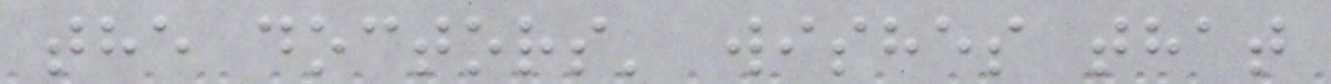the doctors' wishes that
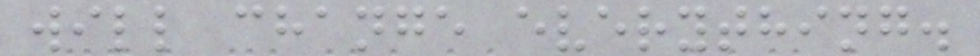will change everything.
